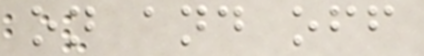on and off
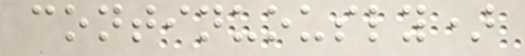continuously)
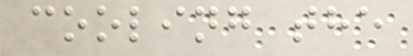cooling the
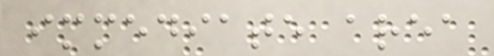immediate area
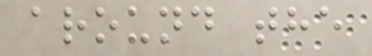around the
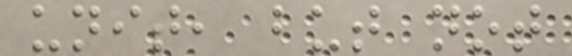unit, but not
